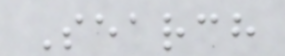Search
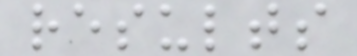results
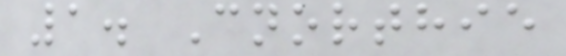1. Cnorthie
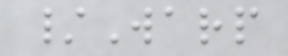/Warp
